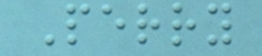Perry
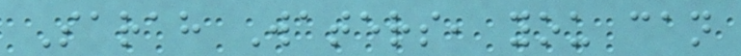Sarah Waters, you can
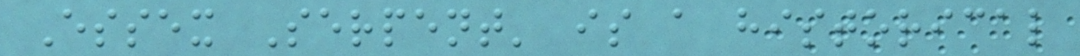Essex Serpent' is a historical
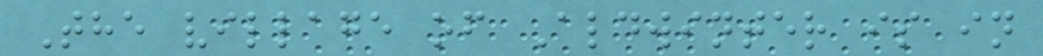The village of Aldwinter is in
